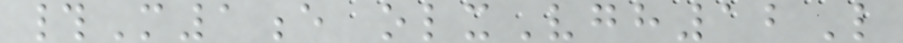#M1e olxVgh12L
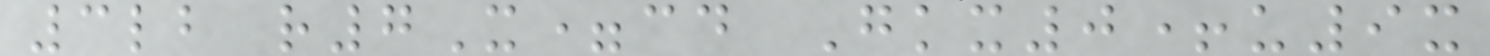3lb r7X=cd Gkx0+u9x
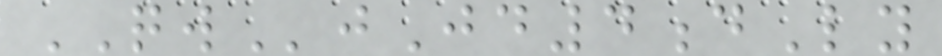QWjJd4dLy
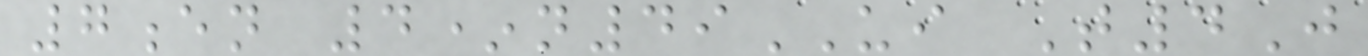7en 4*n49UI T4J
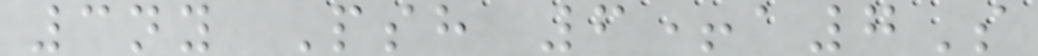3ny Psh 6+a7S
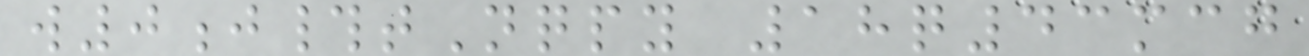w0j#tNqpy 18q43mcg
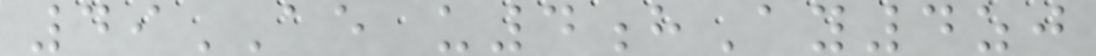49AE u4hAy4zj
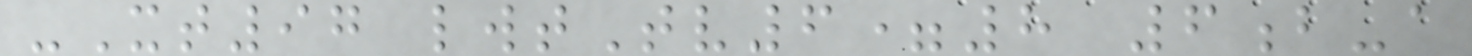-Xt97 lwtTv6=8 6b-a
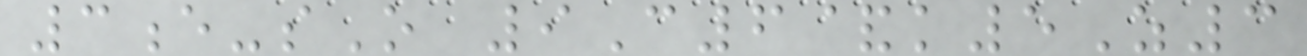3e-sO 9C6&k5Z3
